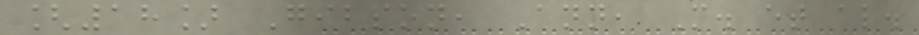[18] Gibson, Ann, M. et al.
